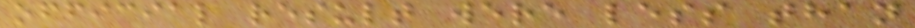official result were less than
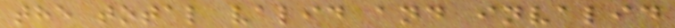the total valid and invalid
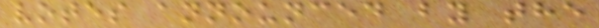votes announced by the
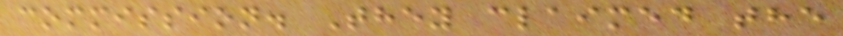commission. They claimed the
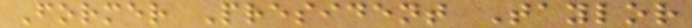Former President Taylor
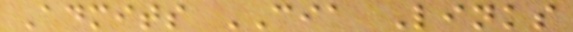Admits CIA Links
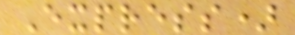Express)
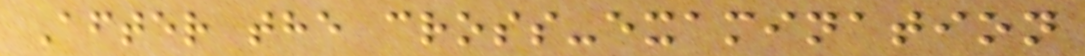After the cross-examination
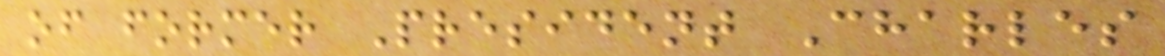of former President Charles
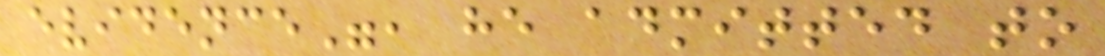evidence", he admitted to
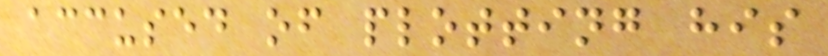accused of plotting his
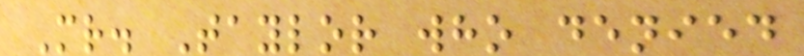Mr. Taylor who denied
